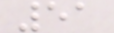51
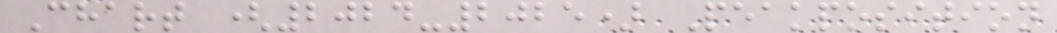Chart (2024-2025) Peakposition
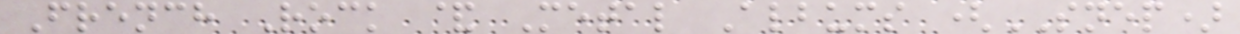French Rock & Metal Albums (SNEP)
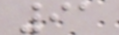91
